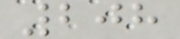208
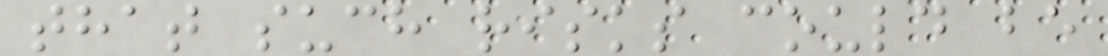that such risks could be
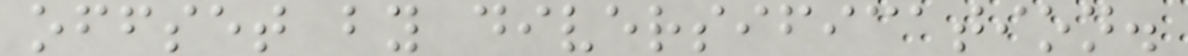offset by diversification.
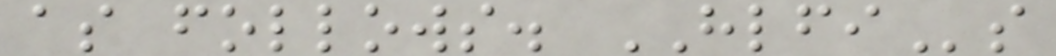as follows. HLFIs
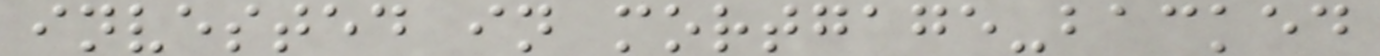invested in mortgage-backed
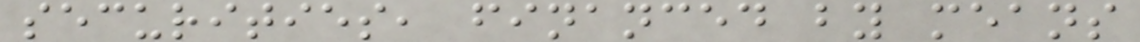securities, financed by means
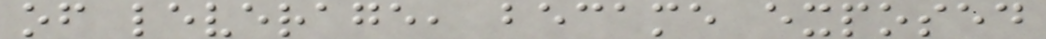of leverage, became exposed
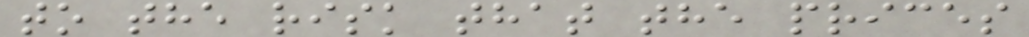to the risk that the prices
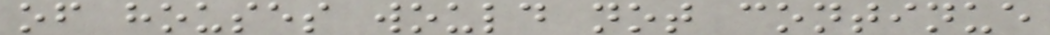of houses would not continue
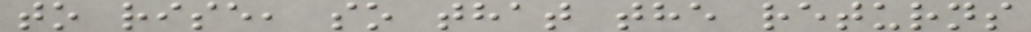to rise, so that the returns
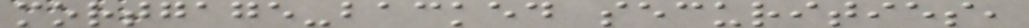mortgage-backed securities,
